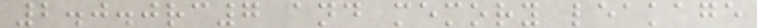2.0.0rc7 and memory leakage
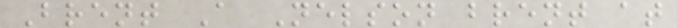Brent A Nelson brent at
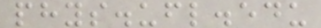phys.ufl.edu
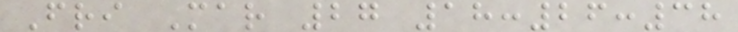Fri Mar 27 18:26:38
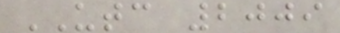UTC 2009
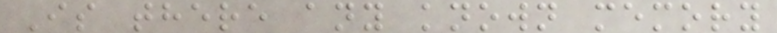Is there any known memory
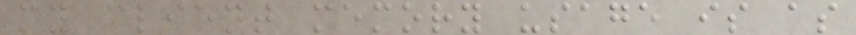my client memory usage is as
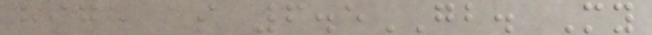high as 6.5GB. My
